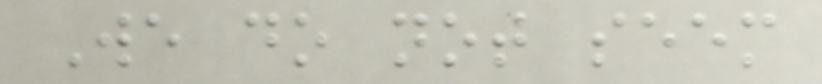We do not seem
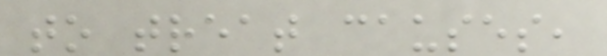to treat causes,
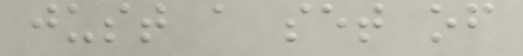just a set of
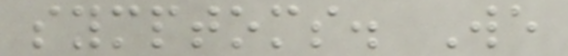symptoms. We
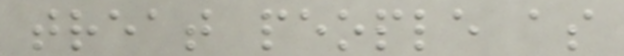treat people as
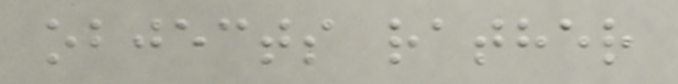objects rather
